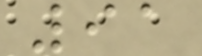91
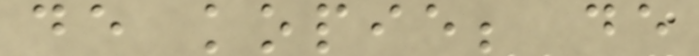de kopie; de
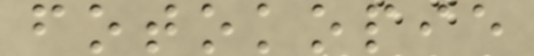fotokopie
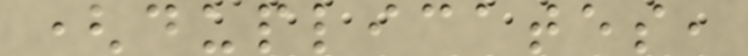(duplicates,
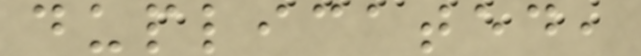duplicated,
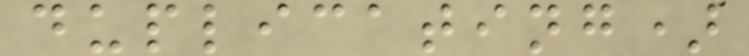duplicating)
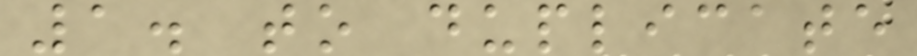1. to duplicate
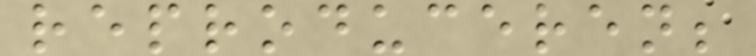reproduceren;
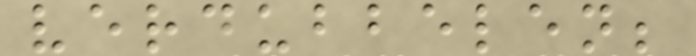verdubbelen;
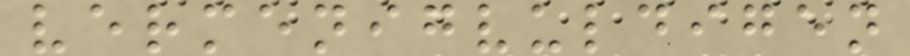vermenigvuldigen
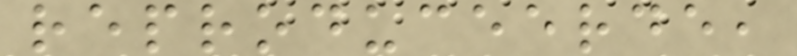reproduceerde,
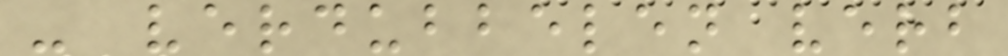- verdubbelen verb
